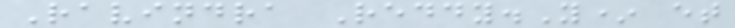Ravindra Reddy.Y* et
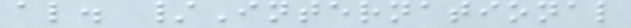al. /International
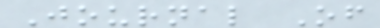Journal Of
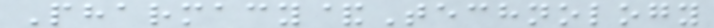Pharmacy&Technology
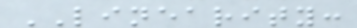LINEARITY:
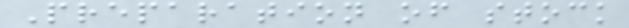Preparation of stock
